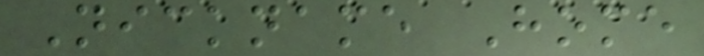Nickname Home
